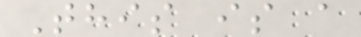This is a
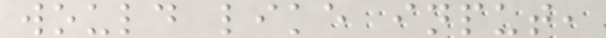would like input,
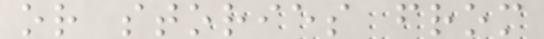or stories from
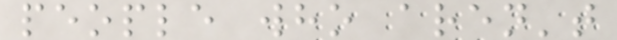people who aren't
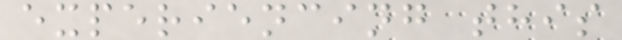experiencing this
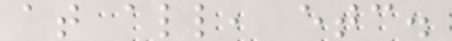at all, etc.
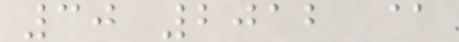30 2012 @
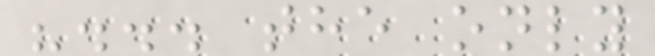"... the only
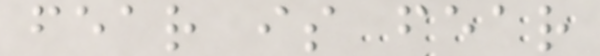fear is fear
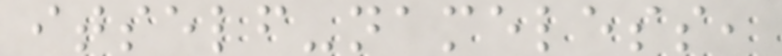itself-nameless,
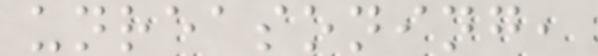unreasoning,
